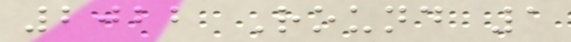2022 Round 1
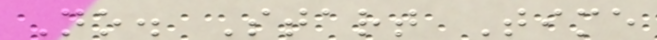No. Start Time
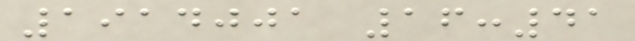1914001 16:41
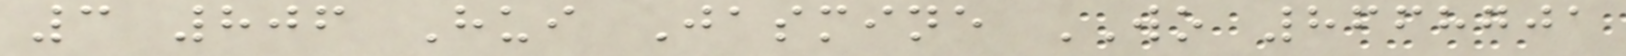3 806 Hui Jasmine WO 8668701
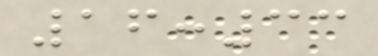16:33
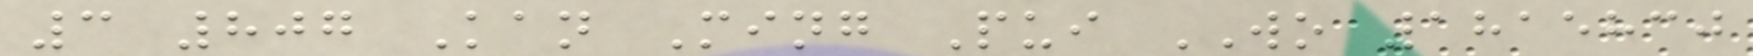3 807 Kan Ming Pui WO 1815830
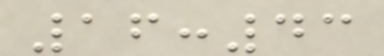16:43
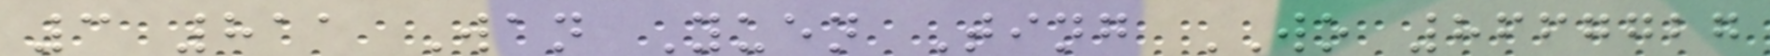3 811 Wan Yuen Ting WO 8667727
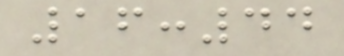16:44
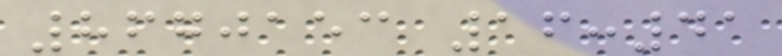8670153 16:41
